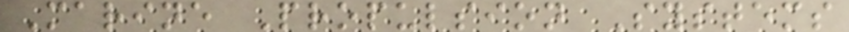Marine Propulsion Systems
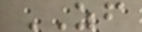ZF
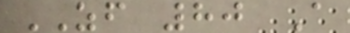ZF 80 A
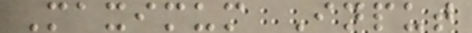Maximum Input
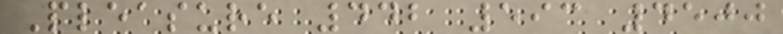Pleasure 442 593 4500
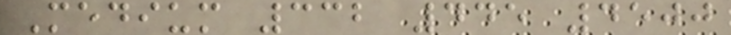Medium 332 445 4500
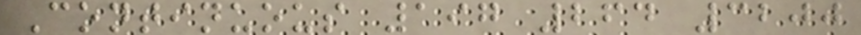Continuous 197 264 3200
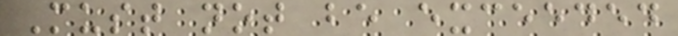Must not be exceeded
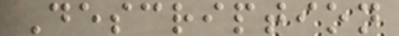Description
